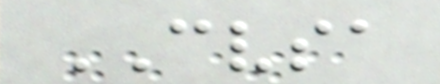CVSA
